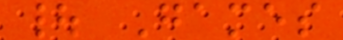| Games
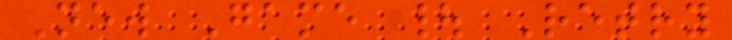New Game | Retry
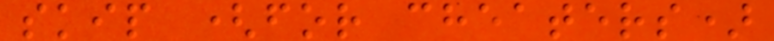skip (for cheaters)
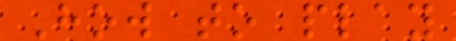How to play
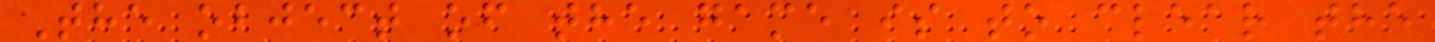The object of the game is to clear the
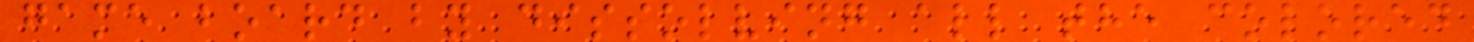game board by dissolving all the colored
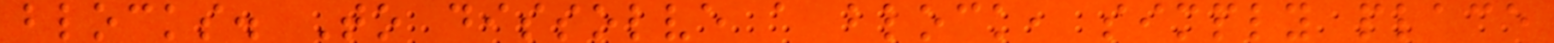blocks. To dissolve a block, simply place
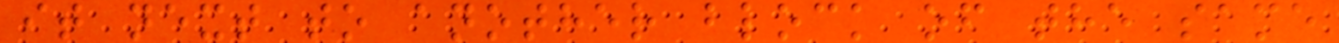it next to another block of the same
